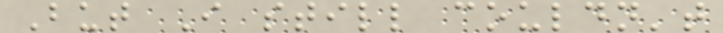But I still couldn't
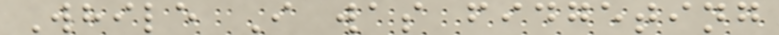While I was fidgeting
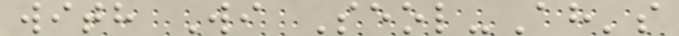with Wi Seol-Ah's
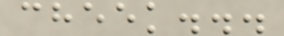cheek...
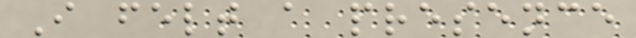I felt a presence
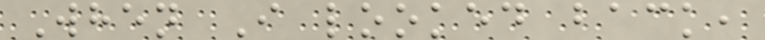When I looked back,
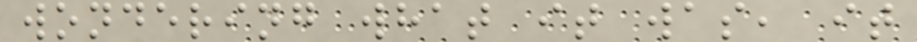wondering what it was, it
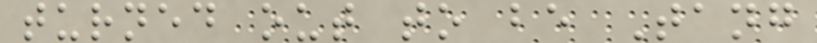turned out to be Tang
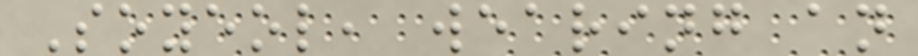Soyeol, wearing an
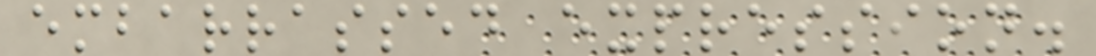embarrassed expression.
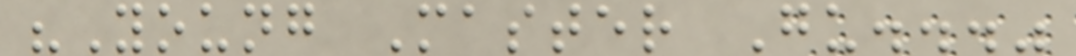"Young Master Gu..."
